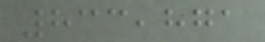833,871
